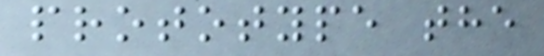prototype the
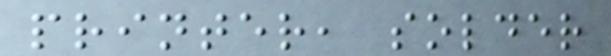printer, solder
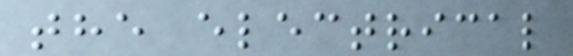the electrical
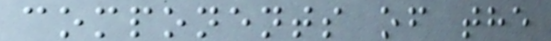components of the
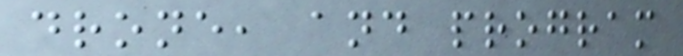drone, and program
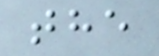the
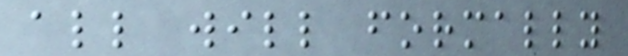all will formally
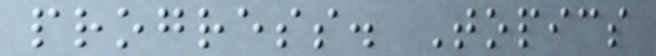progress. Topics
